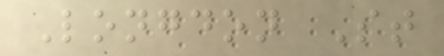Longdon St
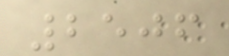2506
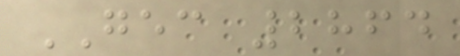GEC 2864
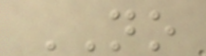NO
